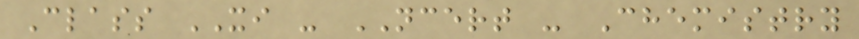Class XI - NCERT - Chemistry
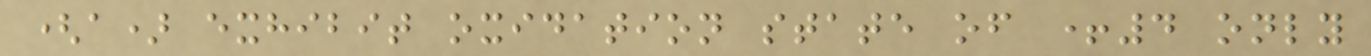(a) exhibit oxidation state of +4 only
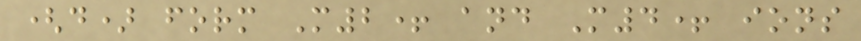(d) form M2+ and M4+ ions
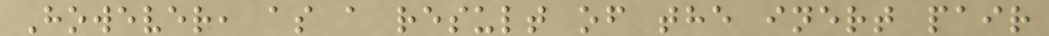However, as a result of the inert pair
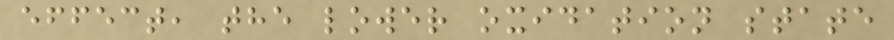effect, the lower oxidation state
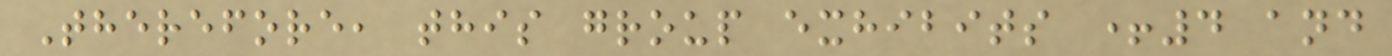Therefore, this group exhibits +4 and
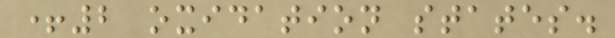+2 oxidation states.
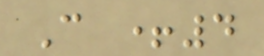C +4
